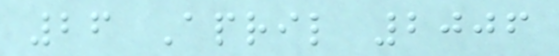26 April 2006
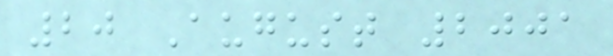20 August 2001
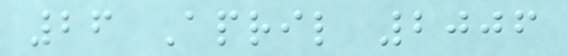26 April 2006
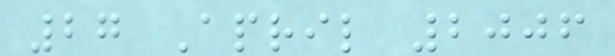27 April 2006
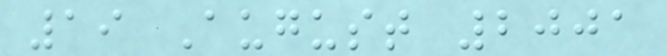19 August 2001
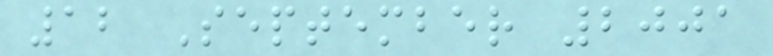12 September 2001
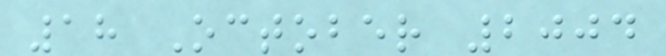18 October 2004
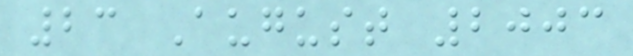23 August 2003
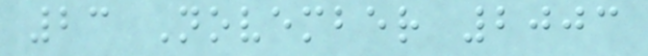23 November 2003
